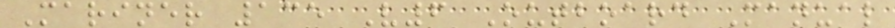Mariner 135 V6 Outboard Manual
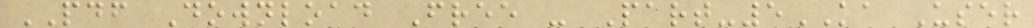PDF Download Free - Part-5KA User
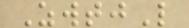ZwtjL
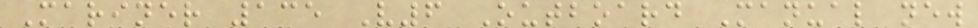Mariner 135 V6 Outboard Manual new
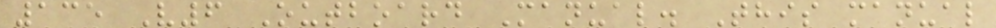135 V6 Outboard Manual. This manual
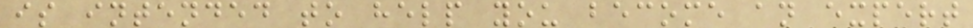is intended to help you become an expert
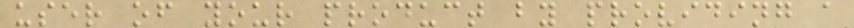user of your product by providing a
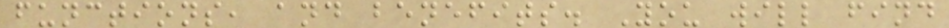functions, and benefits. You will find
